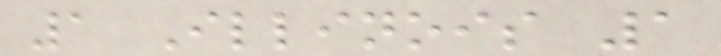1 Illinois 1
